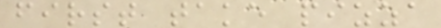first take pizza
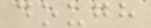dough
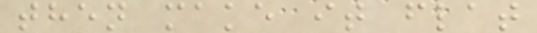then make it flat
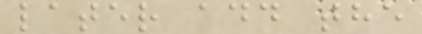later add the
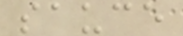sauce
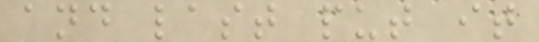and last put it
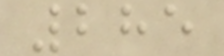285
